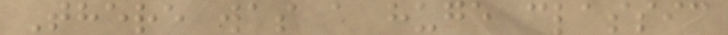There was a huge classic
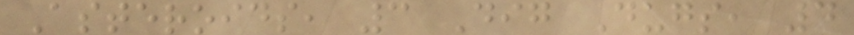Asteroids, 3 Dig Dugs, 4
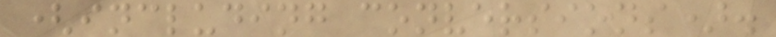(including conversions).
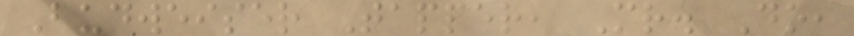Budweiser Tapper, Mr. Do,
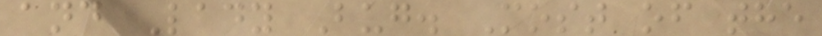and Lady Bug. Most of the
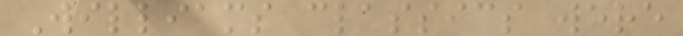Williams classics were
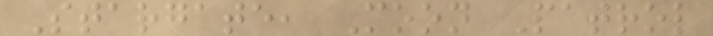Stargate, Moon Patrol
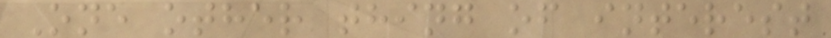One other thing of interest
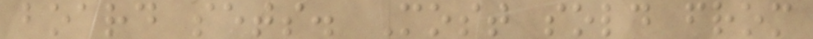board sets. Most sold from
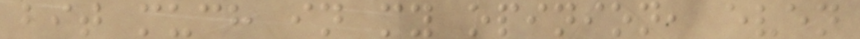bit much in my opinion, even
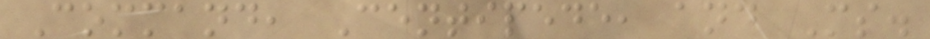Command, Centipede, and Ms.
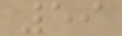59
